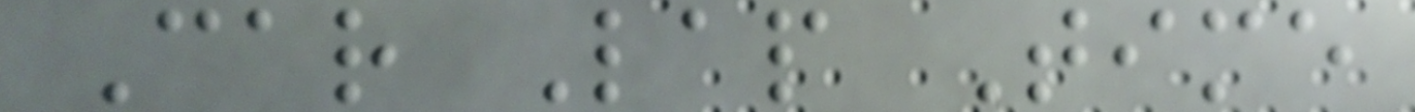Car Lap Time
